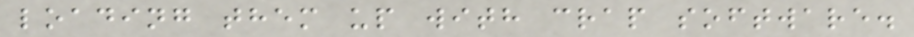loading them up with crap software.
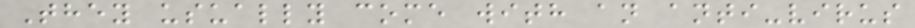They usually come with an anti-virus
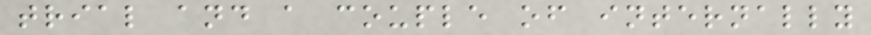trial and a couple of internally
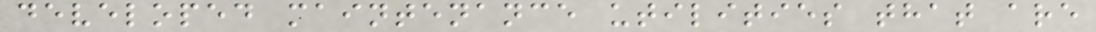developed maintenance utilities that are
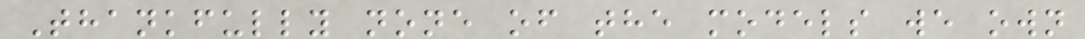Thankfully none of the models we own
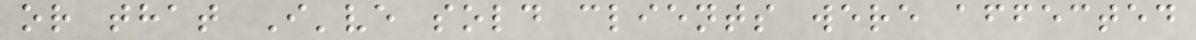or that I've sold clients were affected
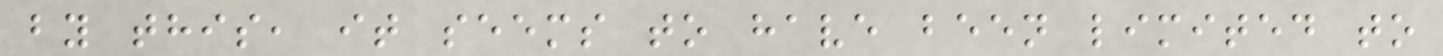by this, it seems to have been limited to
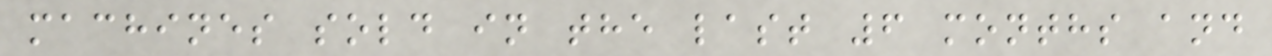machines sold in the last 6 months and
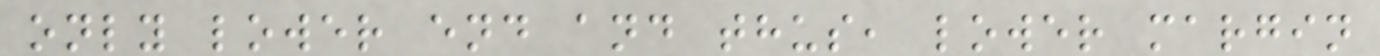only lower end and thus, lower margin
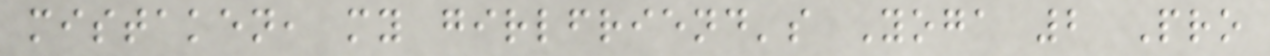mistaken, my girlfriend's Yoga 2 Pro
